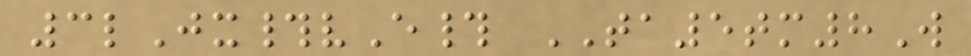3lJx#vE# TA5tm8W
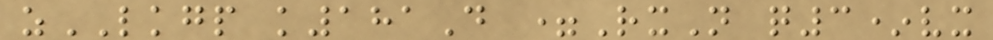zLKGP k181D =RxN q3*vx
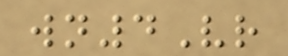wn4Vr
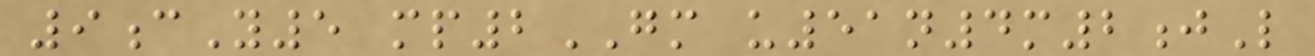9cY5 mp2GM u51n4m2jL
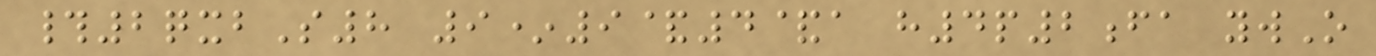#2qxbS8 9*9&4&a h4p2fa ywO
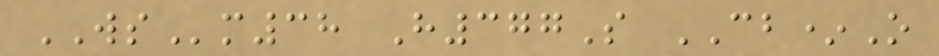WSm38 H377S CB*O
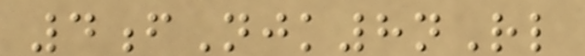4fNjk8nRl
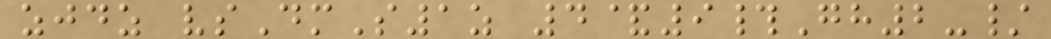zjdz vsDmS1z 4&9#Gh2-/
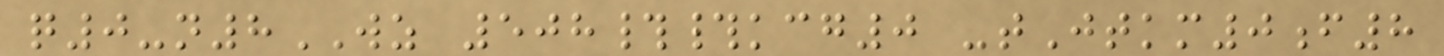q0-n8WZ 508##kcg0 -tJtkm0f8
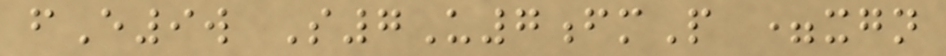fE9w S7U7fmP =xgn
